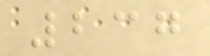237
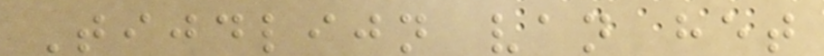Tijdlijn van het
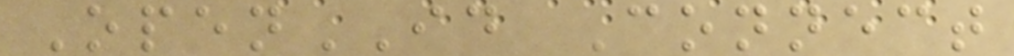OpenID Connect
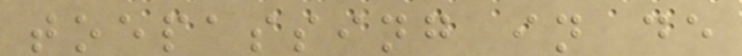toepassing in de
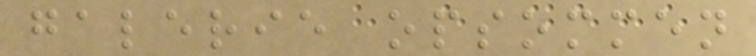galerie opsommen
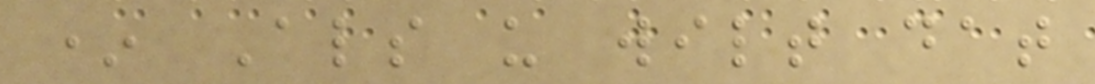* Als u wilt dat
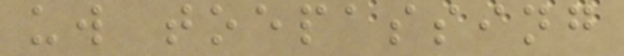uw toepassing
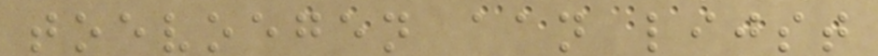toevoegen aan lijst
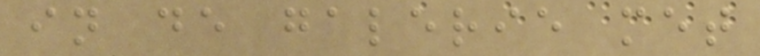in de galerie met
